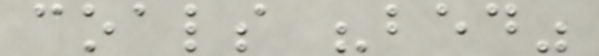coals "bed"
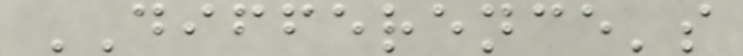DIFFERENCE's
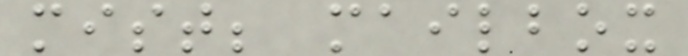mist; mailbox
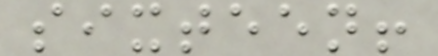sixteen!
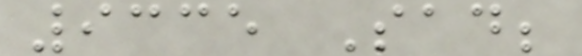9335 Sad;
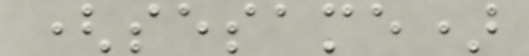(sesame)
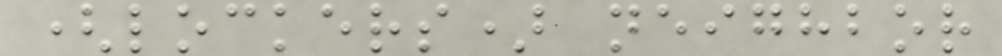(lockers) neighbor
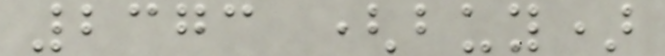2373 (buy)
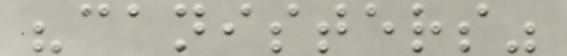"canisters"
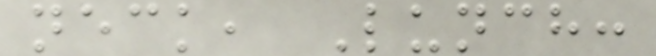neck, Lunch:
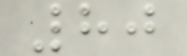80
